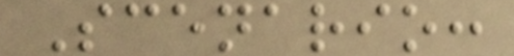Scenario:
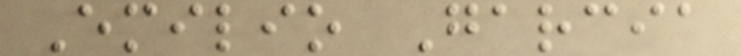Emilio Garcia
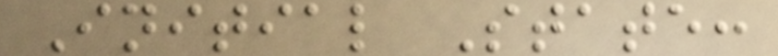Initial State:
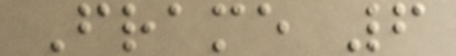Frame 6
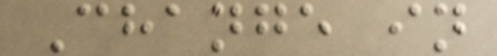Change in
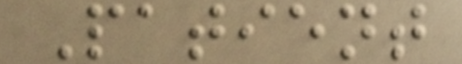Patient
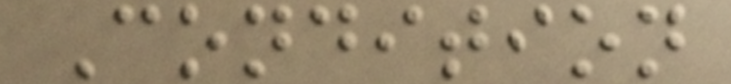Condition
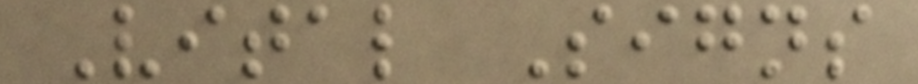Vital Signs
